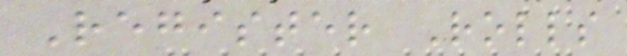Register Rolls
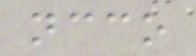ncco
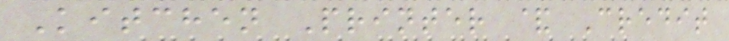Kitchen Printer & Credit
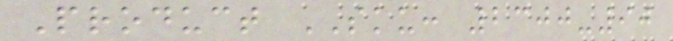Product SKU: 2300-90
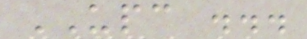UPC ...
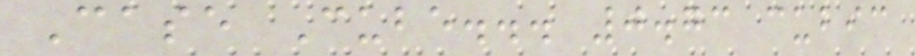Case Cube... 0.73 cubic
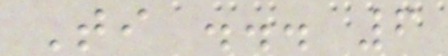Ti ... 6
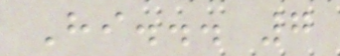Hi... 7
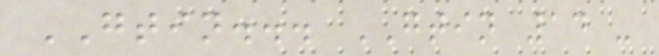GTIN... GTIN 14 -
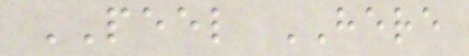PEEL HERE
